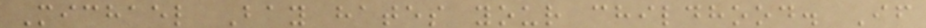Michael Bay hates your childhood. If
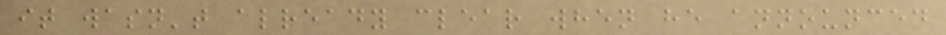it wasn't already clear when he announced
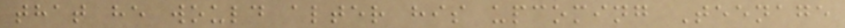that he would alter his upcoming Teenage
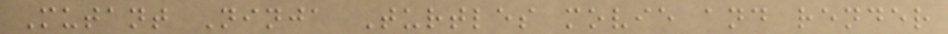Mutant Ninja Turtles movie and render
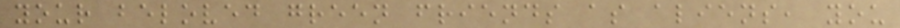your beloved green friends as aliens, you
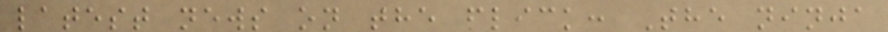latest news on the flick: The ninja
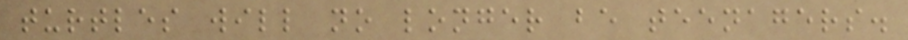turtles will no longer be teenagers.
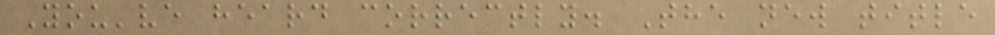You've heard correctly. The new title
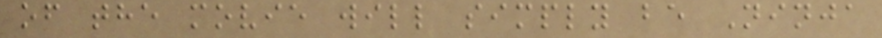of the movie will simply be Ninja
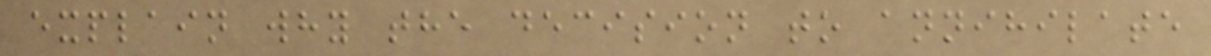explain why the decision to annihilate
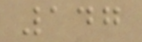147
